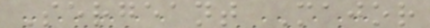Sergeant Major
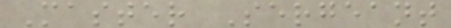Master Sergeant
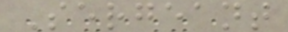Sergeant
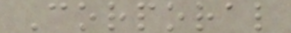Corporal
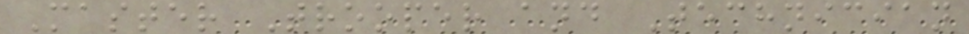Master Trooper and Technician
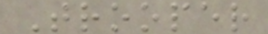Trooper
